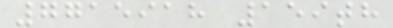7715918 159th
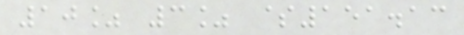10% 3% $151.13
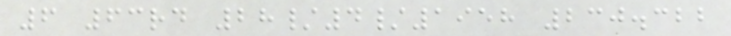6 63rd 28/4/1958 230.322
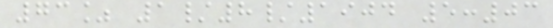73% 1/8/1904 5:03
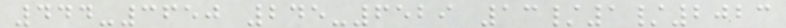444-3650 245-6529 13/1/2023
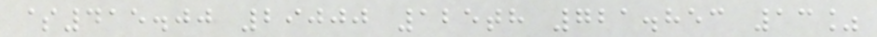$415.00 29000 125th 721.853 13%
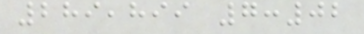289,899 7:02
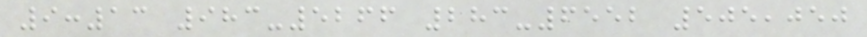9:13 983-5266 283-6552 505,050
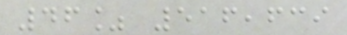46% 516,639
